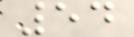54
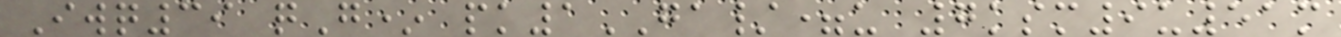Iwq39 qG* pk1GA/=u 7ksm9u51m
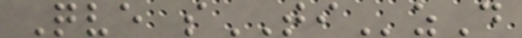Qve sTIzD
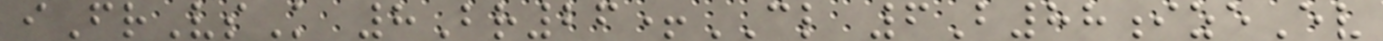iFrVsK 8Br26+CL 6B88izeEv
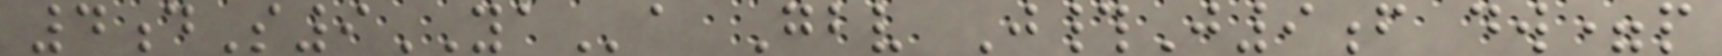4dS9YAa Gbv J#J9f dw=p
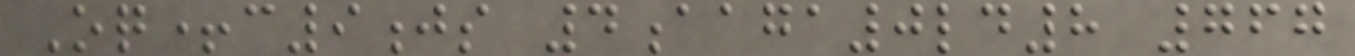Oq+c9js 4aaga0ld8 767
